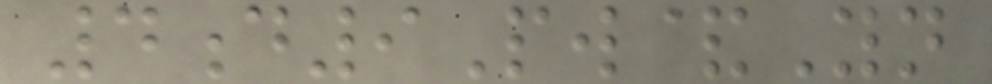4d9Pw&Yn
